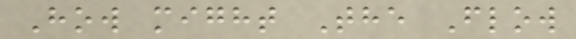How might The Flow
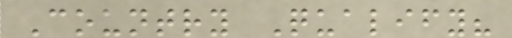Country Qualify?
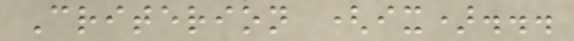Criterion (ix)...
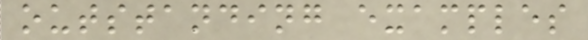outstanding examples
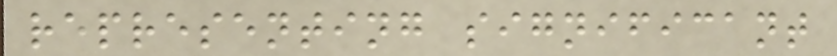representing significant
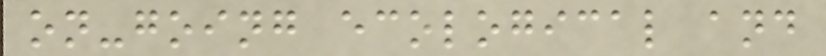on-going ecological and
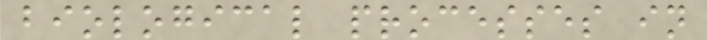biological processes in
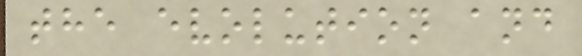the evolution and
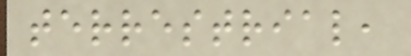terrestrial,
